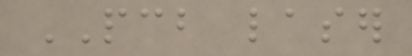PCB laser
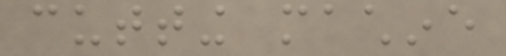cutting machine
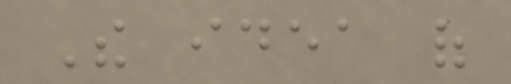The idea of
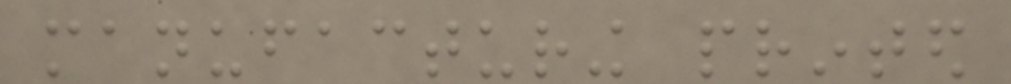manufacturing printed
